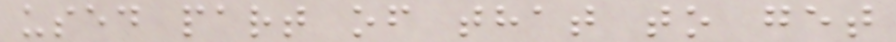used part of that to get
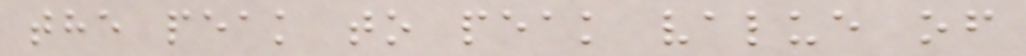the peak to peak value of
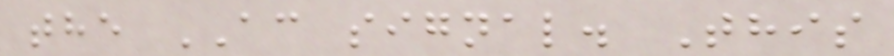the AC signal. This
